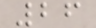26
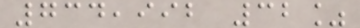734,992 32%
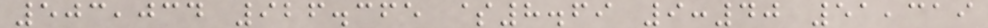503,034 926.365 $8.69 9:40 51,319
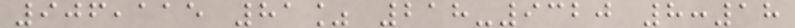906,115 81% 218-9320 8:18
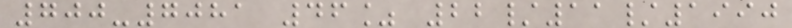700-7081 46% 22/11/1990
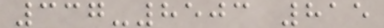337-8503 815
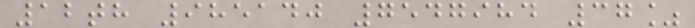12th 985140 7547984 37%
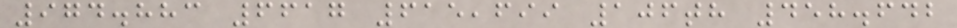974.883 6617 615,699 106th 458.642
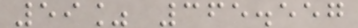59% 365.557
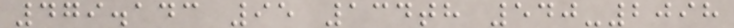479.143 95 134th 540-2098
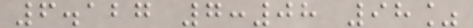6.127 7:08 98%
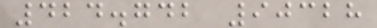424.742 90328
